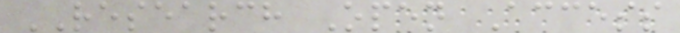RESEARCH Open Access
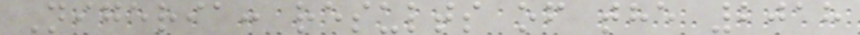Nigeria: results of the 2018
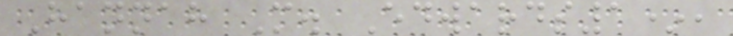Hannah M. Edwards1*,
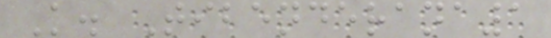K. Tibenderana1
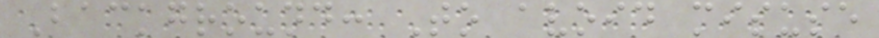Background: To avoid misuse
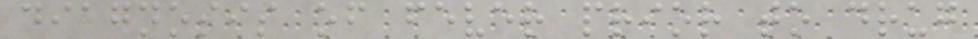diagnosis of fever prior to drug
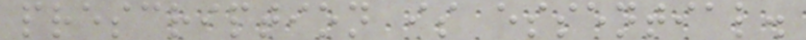prescription is essential.
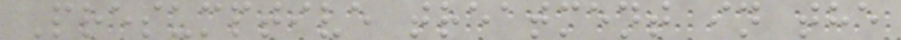Presumptive treatment in the
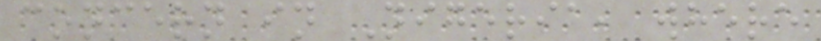concern in Nigeria, where
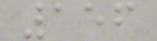156
